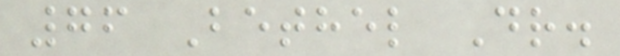76 Bethel Dr.
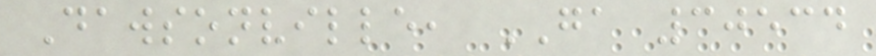Dawsonville, GA 30534
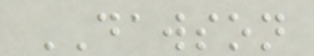DAWSON
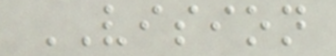VISION
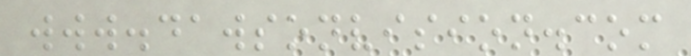www.dawsonvision.com
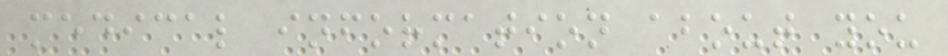medical information about you
